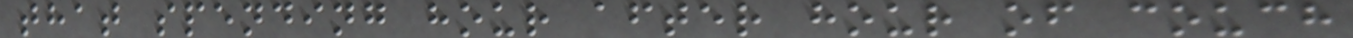that spending hour after hour of couch
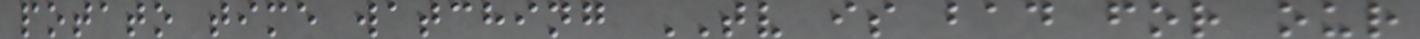potato time watching TV is bad for our
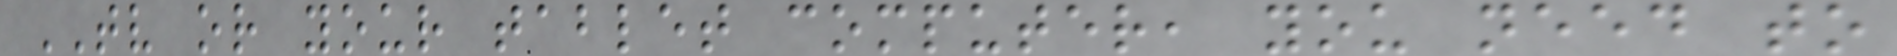TV or your tablet computer, you need to
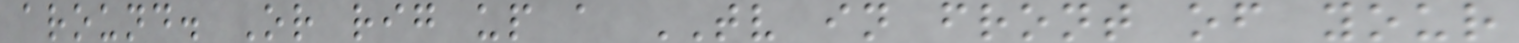around. Or rig up a TV in front of your
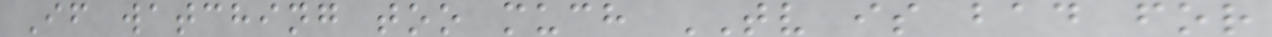If watching too much TV is bad for
